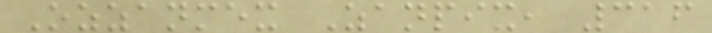Ozzanmex Zanpix, 316
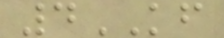4KF
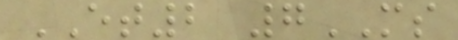ET2 7MS
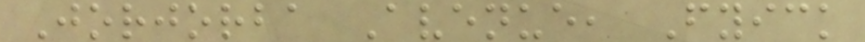Jorjorba Avenue, Fyick
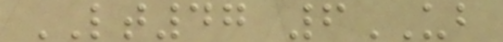LT47 6UB
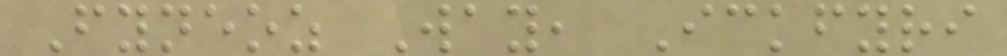Fyneoz Way, Ickfyri
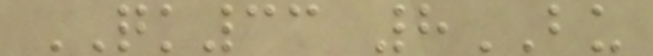QK33 8BU
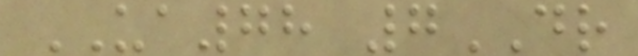UA78 7DR
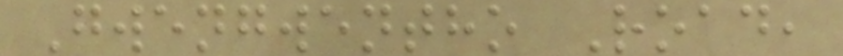Gwengwentho Road,
